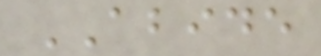ABIDE
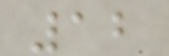12
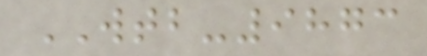WTB-9873
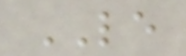LE
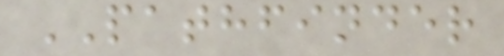PATHFINDER
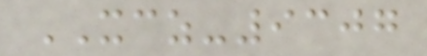XCZ-9307
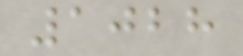1028
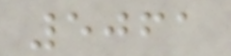5061
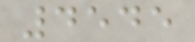4545
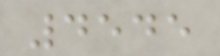4545
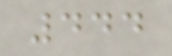444
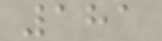181
